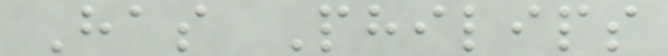Has Philips
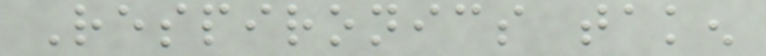Respironics taken
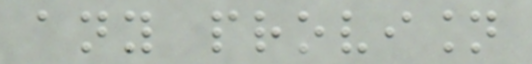any provision
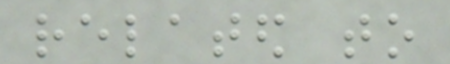related to
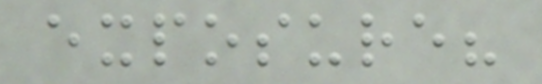exposure?
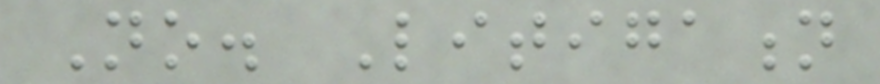No. Litigation
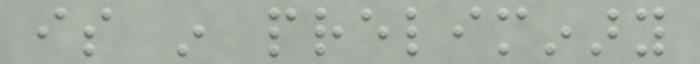is in preliminary
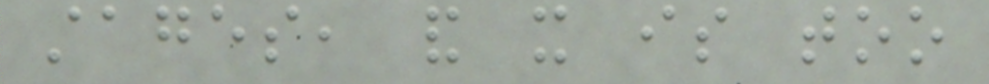stages, and it is too
